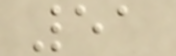51
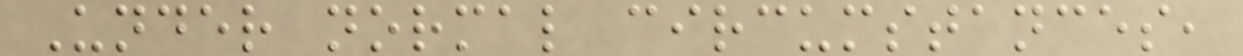Under normal circumstances,
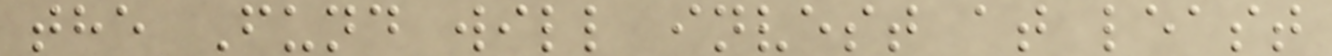the Fund will invest at least
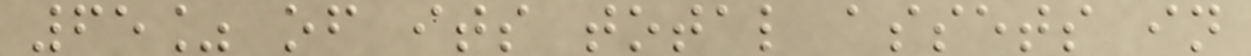65% of its total assets in
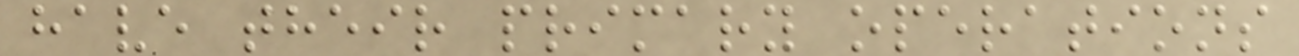have their primary operations
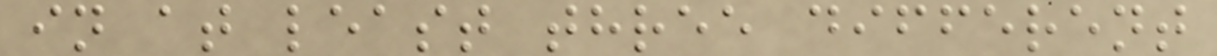in at least three different
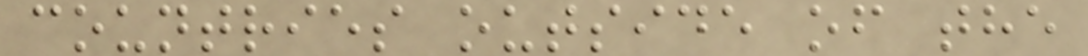countries outside of the
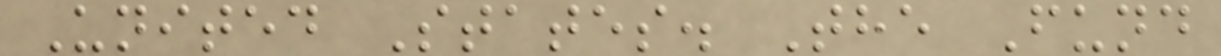United States. The Fund
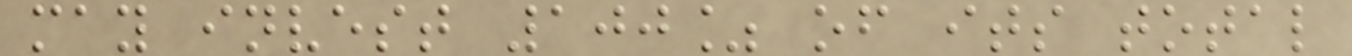may invest 100% of its total
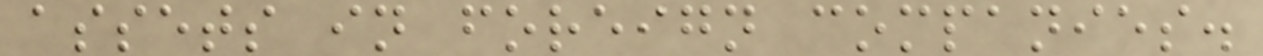assets in foreign companies.
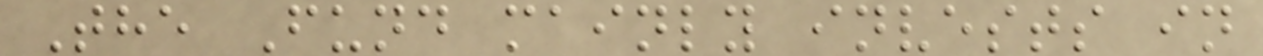The Fund mainly invests in
